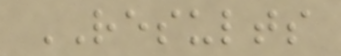RESULTS
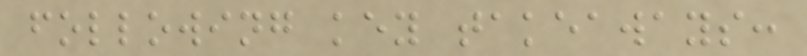following key takeaways:
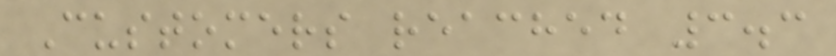Customers reached 3.3
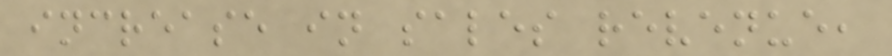increase in sales revenue,
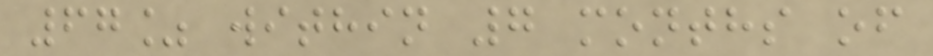67% within 7 months of
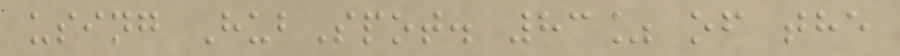using HubSpot. 83% of the
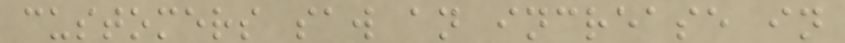customers saw an increase in
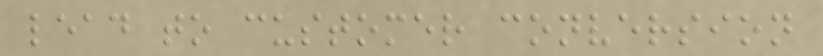lead to customer conversion
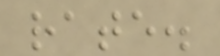rate.
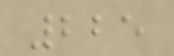225
